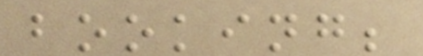booking;
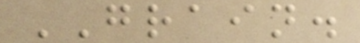GRAIN.
